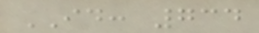ID: 734
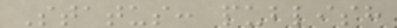Status: publish
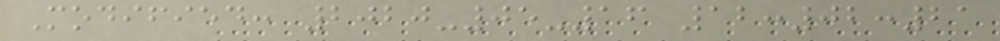Modified: 2020-05-16 12:02:21
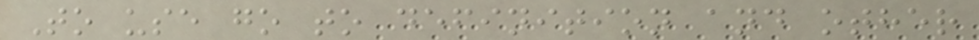To use go to definition and other
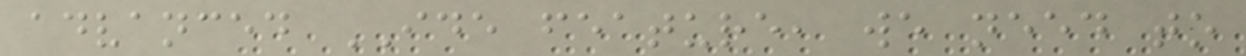advanced IDE feature, we need to
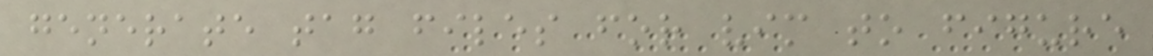generate tag files for vim to figure
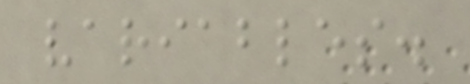variables.
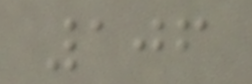106
